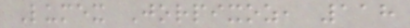Lumex Jorpixoz, 118
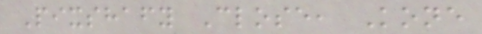Pixshafy Close, Kone
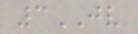3JV
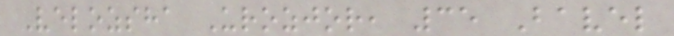Velozsha Urozjor, 35 Bavel
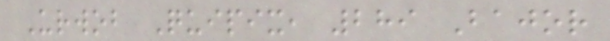Urwob Quipix, 289 Bajor
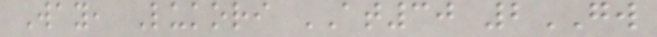Way, Lukori AT30 2GW
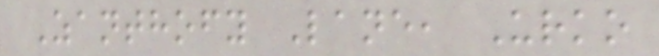Zanthofy Lane, Urko
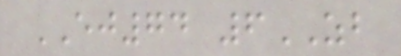EJ74 6ZB
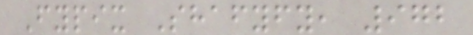Fypix Shafyfy, 972
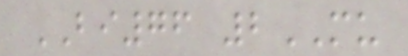BI76 2MU
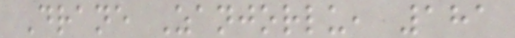Drane Zanjorlu, 181
